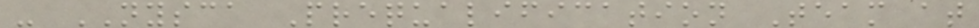- NYSCA Prequalification Team at
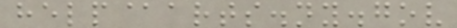help@arts.ny.gov
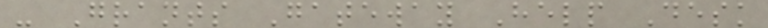- Grants Gateway Help Desk
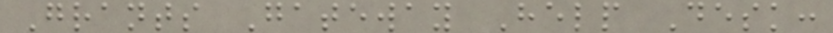Grants Gateway Help Desk:
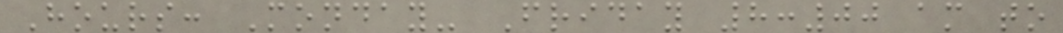Hours: Monday- Friday 8:00 am to
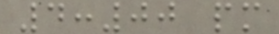4:00 pm
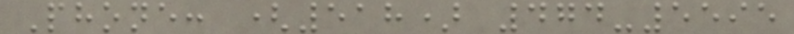Phone: (518) 474-5595
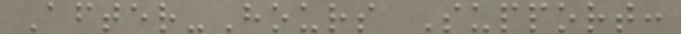After-Hours Support:
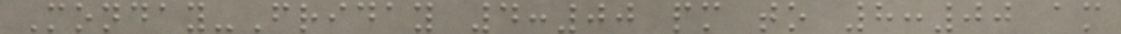Monday-Friday 4:00 pm to 8:00 am
